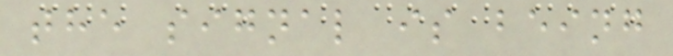the signal is being
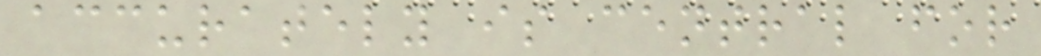accurately is central for
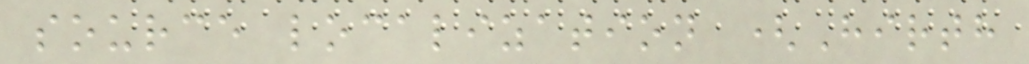source localization (Hirth
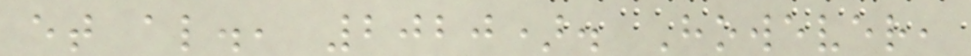et al., 2020). However,
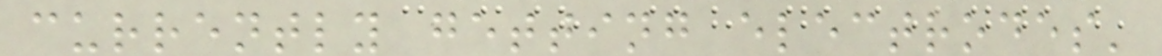currently getting electrodes'
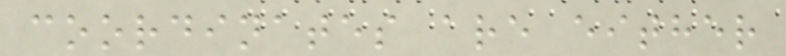coordinates are either
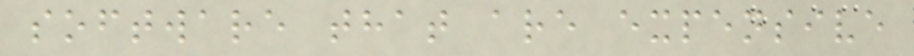software that are expensive
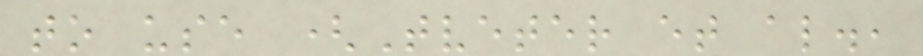to use (Tveter et al.,
